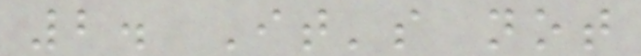2. It's not
